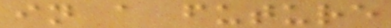in a future
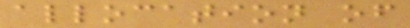allocation of
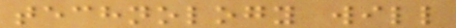technology will
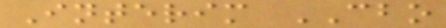Interim CBO
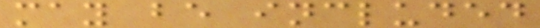may be included
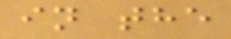in the
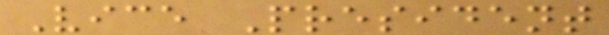Vice President
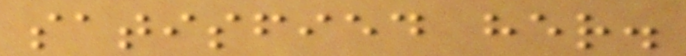satisfied her.
